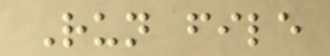Run file
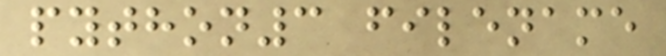python3 filename
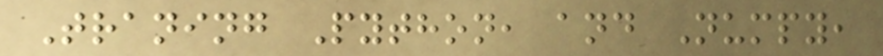Traning Python, and Numpy,
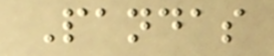Pandas
